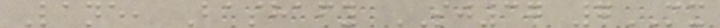Lane, Bashafy SJ37 7MX
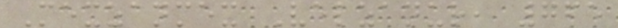Mexzanmex Velzanur, 765
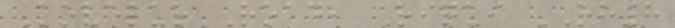Kovelur Road, Riqui RH8
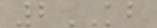2KB
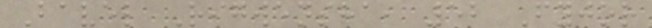Bavel Rigwensha, 52 Fyjor
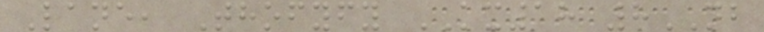Lane, Thofyfy KX18 8NB
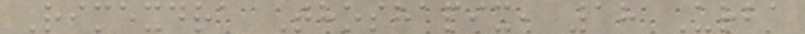Rimexdra Thoshapix, 18 Urba
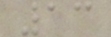13
